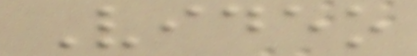Video
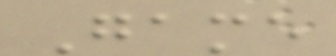Game
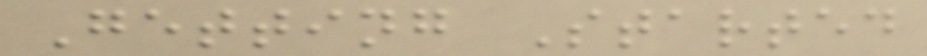Getting Started
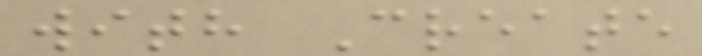with Create
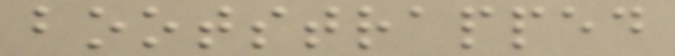bootstrapped
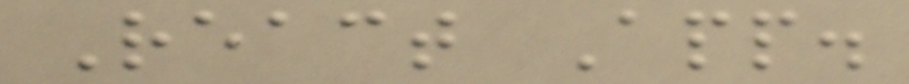React App.
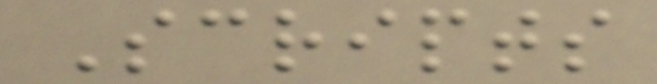Scripts
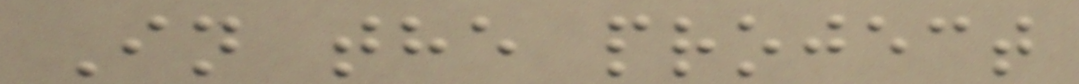In the project
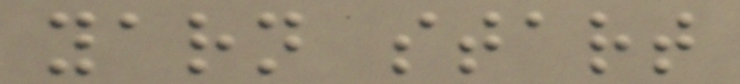yarn start
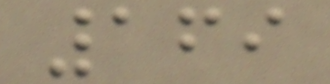169
